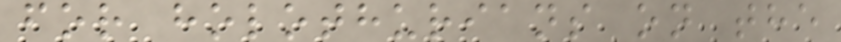for holothurians on the
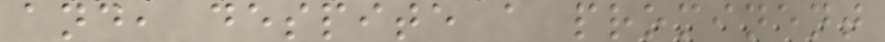and, despite a prominent
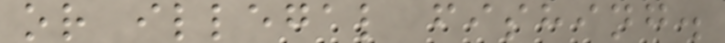or illegal fishing.
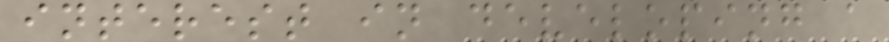interest in developing a
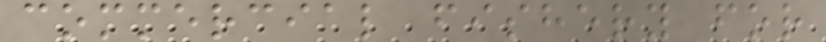commercial fishery for
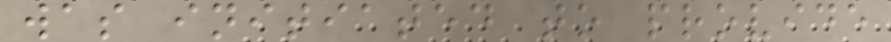was initiated to provide
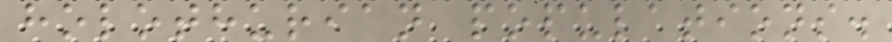holothurian populations.
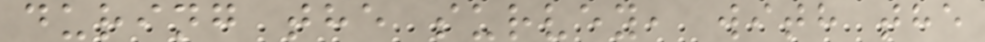during the survey, with the
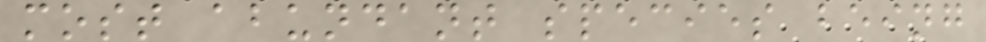most abundant species being
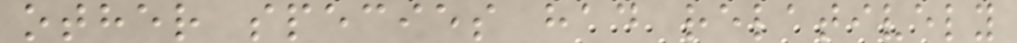other species had relatively
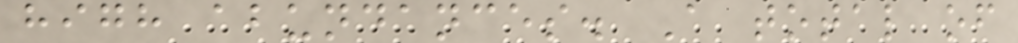high abundances. A total of
